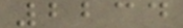2234
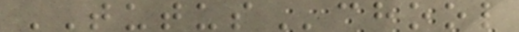TUTUSchool
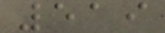519
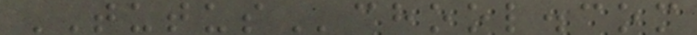TUTUSchool.com
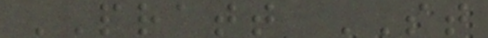PRATT ST
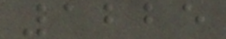1225
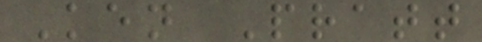Ken Pratt
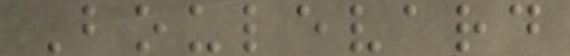Boulevard
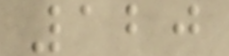120
